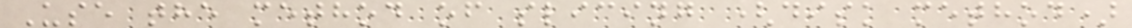Use the method of slicing (disk method)
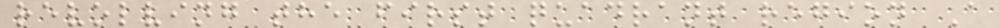revolving the first quadrant region A
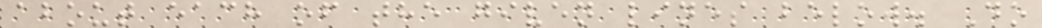about each of the given lines below. Do
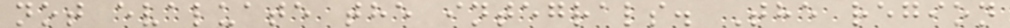not evaluate the integrals. The region
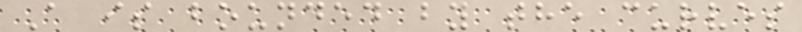A is bounded by the curves
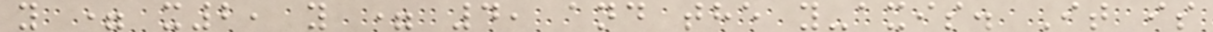y = x2, y = 4, and the y-axis. It is
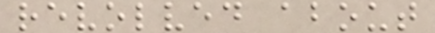revolved about
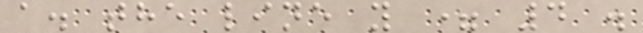a. the line y = 4 .
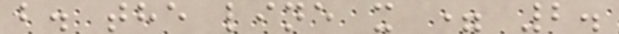b. the line x = 2.
